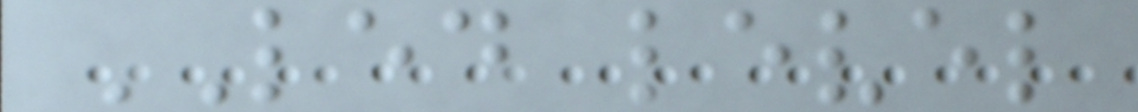LED level
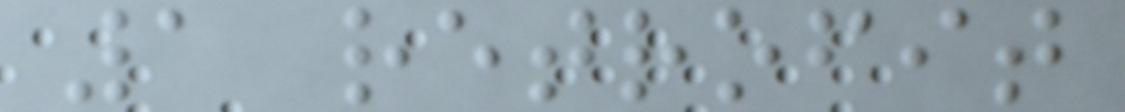1 retrofit
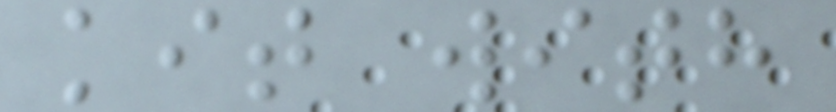kit with
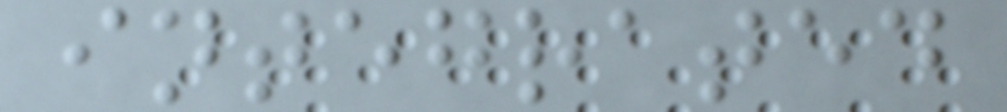integrated
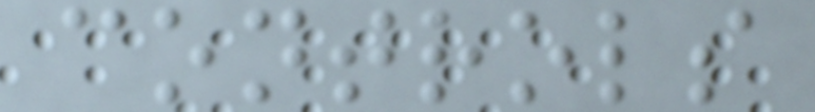controls
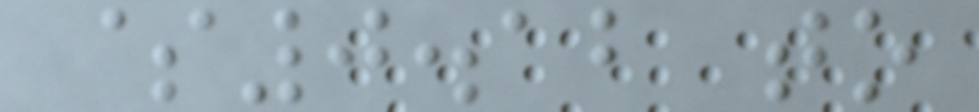$0.12 to
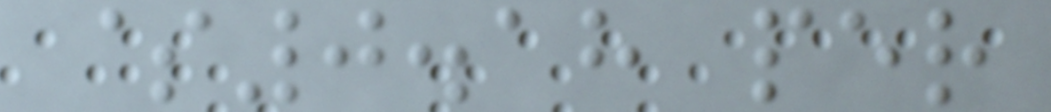$0.18 per
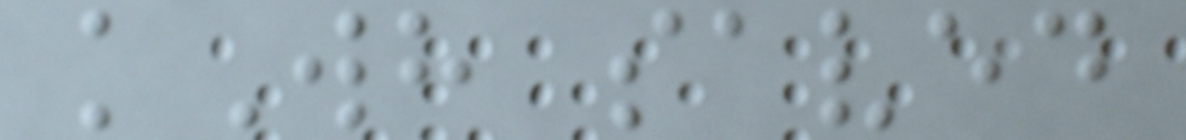kWh saved
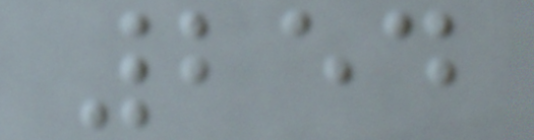254
